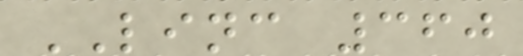LINC 360
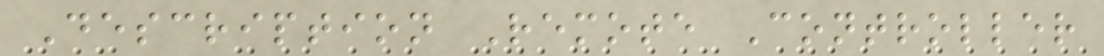Description Remote Controller
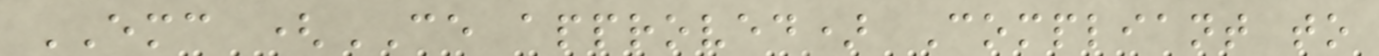EMC (CE approved) Compliant to
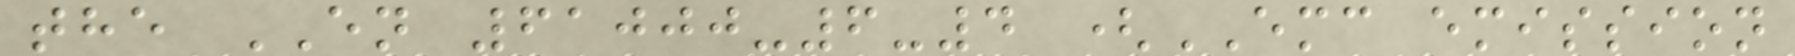the EN 61000-6-4 (EMC emission
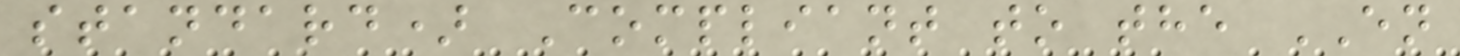standard) Compliant to the EN
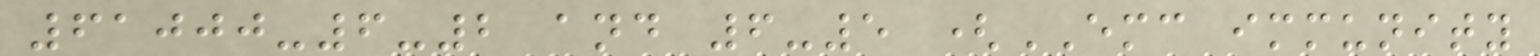61000-6-2 and 6-5 (EMC immunity
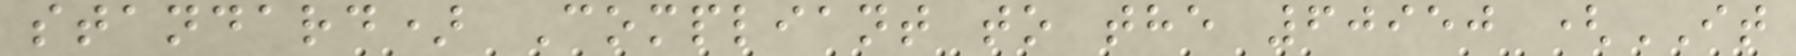standard) Compliant to the 60950 (IT
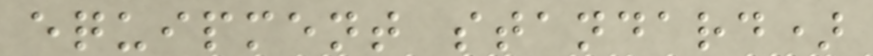equipment standard)
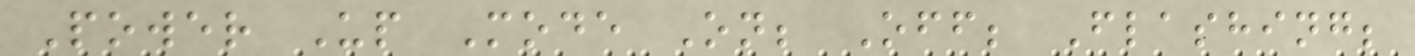Power Up Mode On; Off; Flashing;
